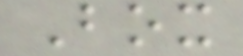Box
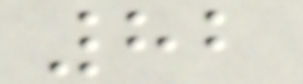82
